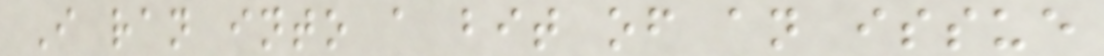I ran into a bit of an issue
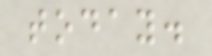today.
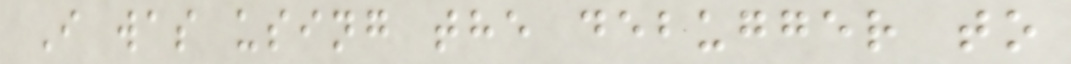I was using the debugger to
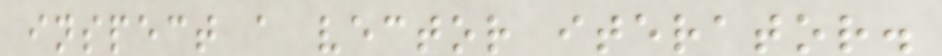inspect a vector iterator.
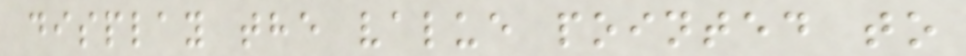display the value pointed to
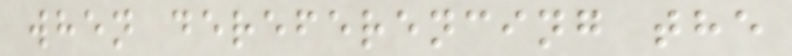when dereferencing the
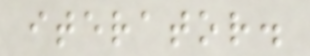iterator.
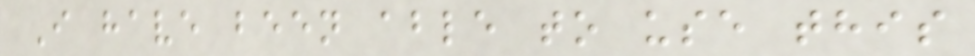I have been able to use this
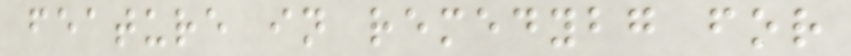feature in remedybg for
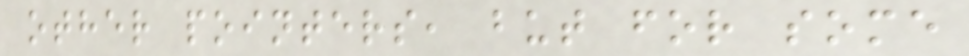other pointers, but for some
